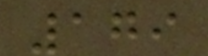179
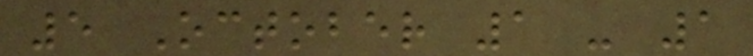5 October 1 - 1
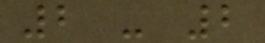2 - 2
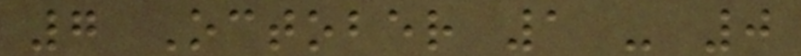7 October 1 - 0
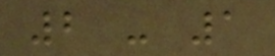2 - 1
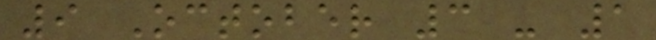9 October 3 - 1
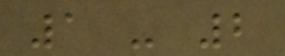1 - 2
